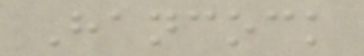Hancock
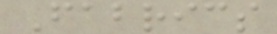Fabrics
